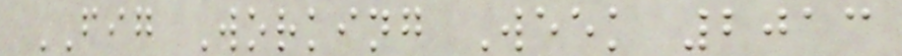FIG Working Week 2013
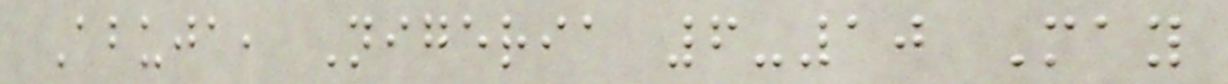Abuja, Nigeria 6-10 May
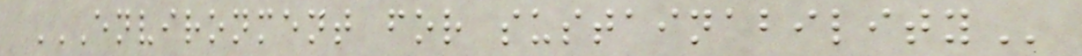ENVIRONMENT FOR SUSTAINABILITY
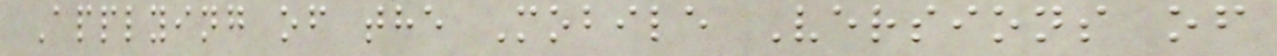Applying of the Mobile Versions of
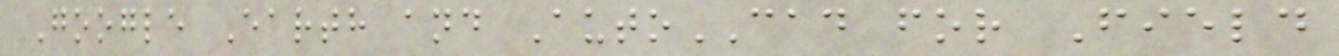Google Earth and AutoCAD for Field
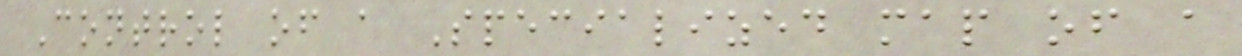Control of a Specialized map of a
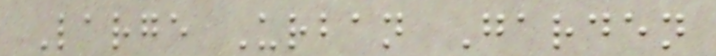Large Urban Garden
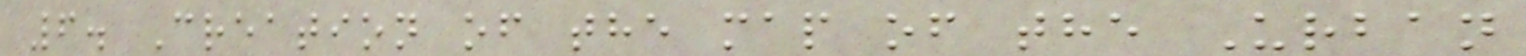6. Creation of the map of the Urban
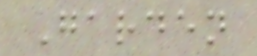Garden
